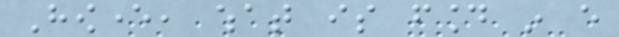However, what is found in every
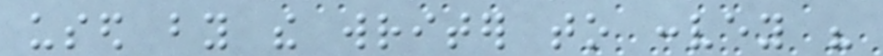used by the writer to convey his
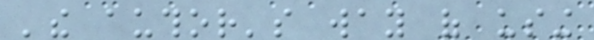'the author's way of using
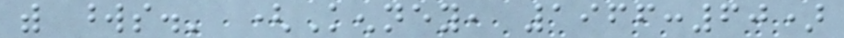with words.' (Kenney, 1966:60)
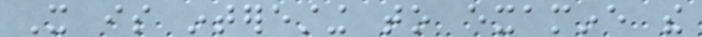It is interesting to examine the
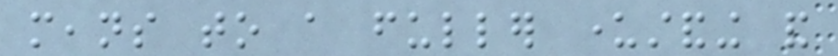means to a fuller understanding and
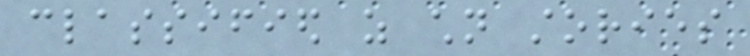classified as children stories
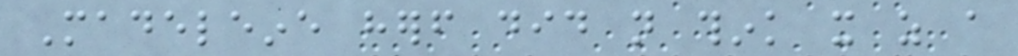Madeleine herself did not think it as a
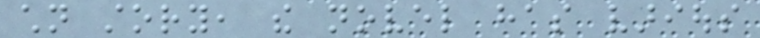children story, the novel has various
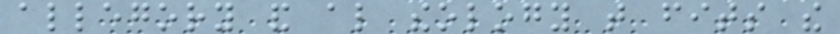allegory and also theology that fits the
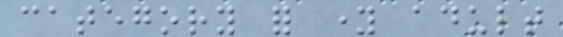category for young adult
